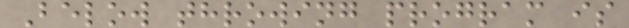Below throwing program is
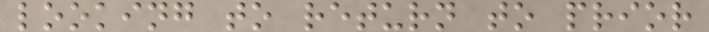looking to return to prior
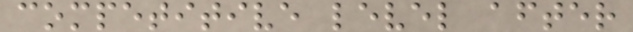competitive level after
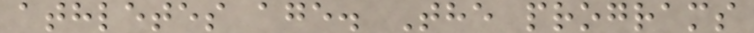athletes age. The programs
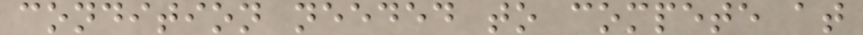condition needed to compete at
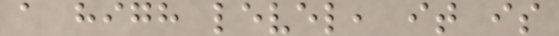a high level, it is
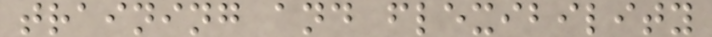training and flexibility
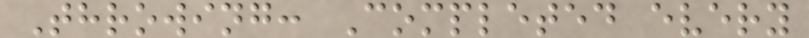Throwing: Completed every
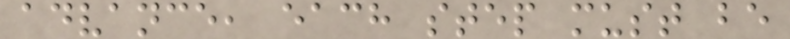advance, each step must be
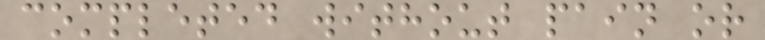completed without pain or
